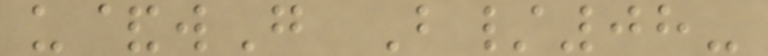u&wG B/08-
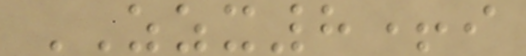ZZX8+i
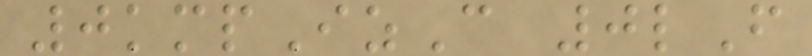0kmpIzC 0lF
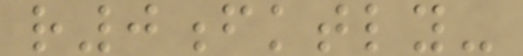r0fktly-
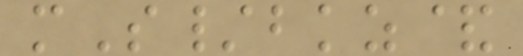mS/bkz&
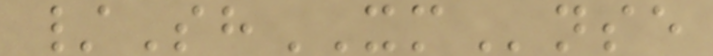/ShXMnse
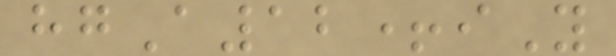hgA12+iY
